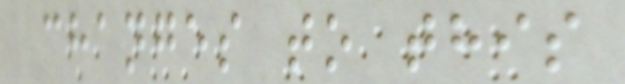changes to this
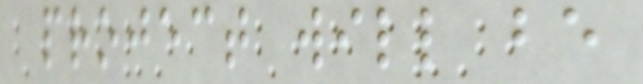project will be
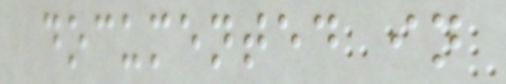documented in
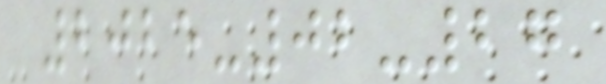2025-02-27
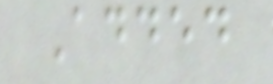Added
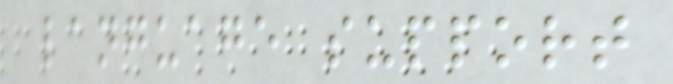language support
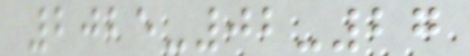2025-02-27
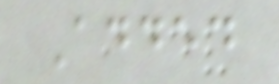Added
